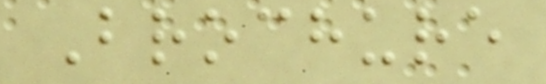Brochure
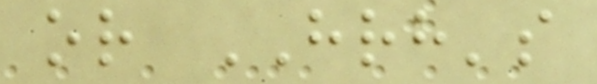or HRH's
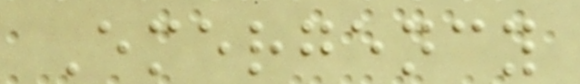Emergency
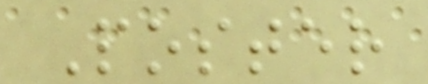Poster
